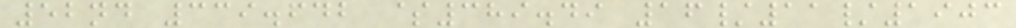52nd 339.642 $389.49 16/11/1903
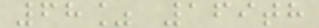68% 169th
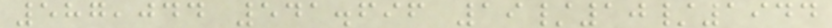587,044 541.696 19/10/1944
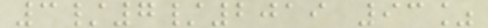3/7/2019 93%
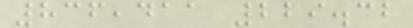836,411 229.32
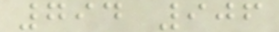794 906
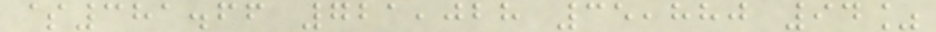$381.66 721,028 35,880 94%
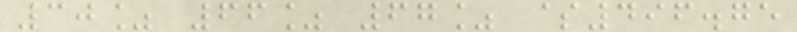30% 66% 67% $496.75
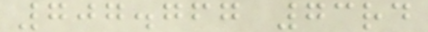707.767 73rd
